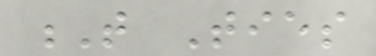T Ties
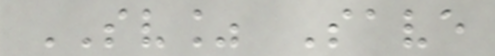SV% Save
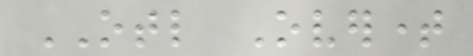OTL Overtime
